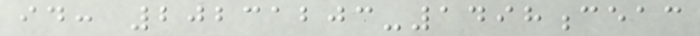id: 20231203-1498ceac
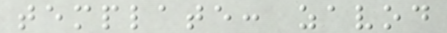template: zavod
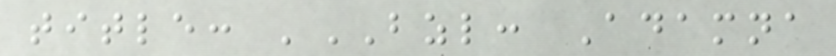title: 'BZL: Adamna
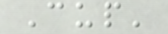Cup'
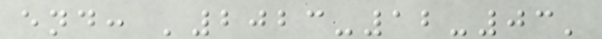end: '2023-12-03'
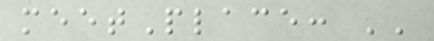meetPlace: ''
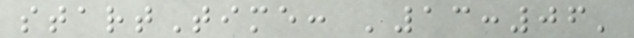startTime: '13:06'
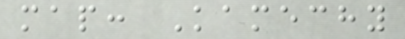map: Kamechy
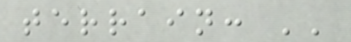terrain: ''
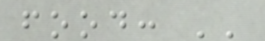food: ''
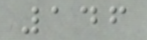146
